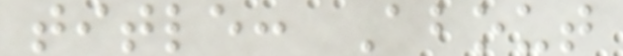title: About
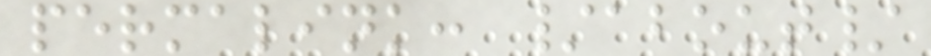permalink: /about/
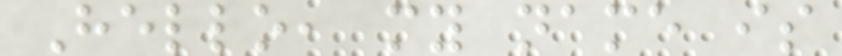Hello, my name is
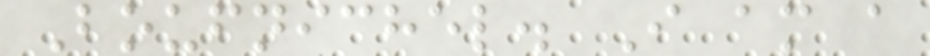Boufnichel. I am a
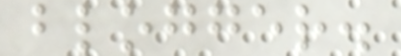blogger.
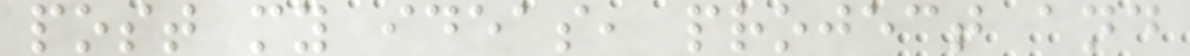post my ideas, project and
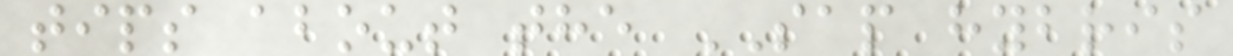tips about the SAP hybris
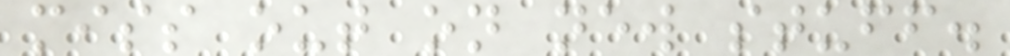miss out on new stuff.
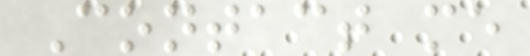Contact me
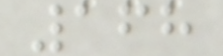168
